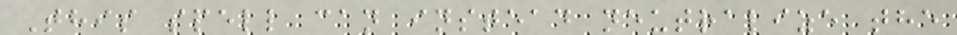This spell can instead neutralize the
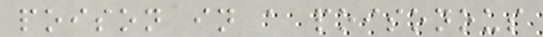poison in a poisonous
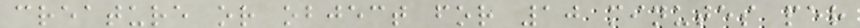creature or object for 10 minutes per
